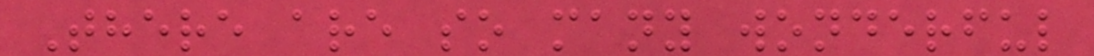There are so many wonderful
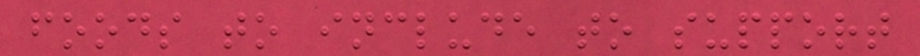foods to include to support
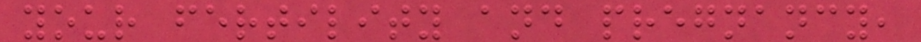your fertility and pregnancy,
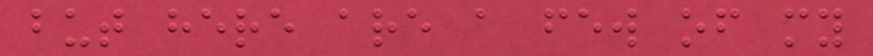but here are a few of my
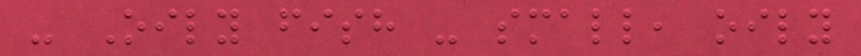- Oily fish - small, oily
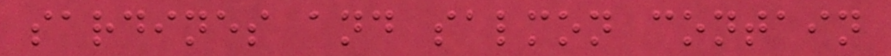sardines and salmon contain
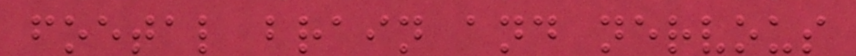foetal brain and nervous
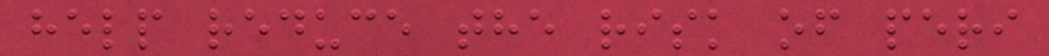help reduce the risk of peri
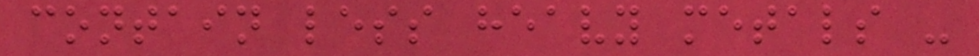contain less heavy metals -
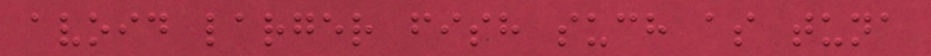avoid larger fish such as tuna
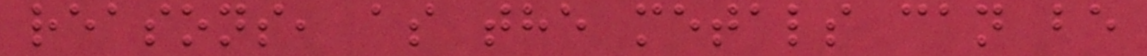reasons, as the metals can be
